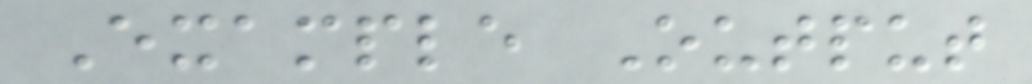Example Output
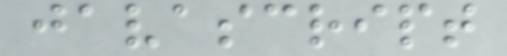javascript
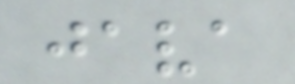java
